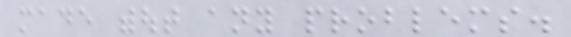made without any problems.
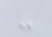-
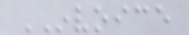INVOICE
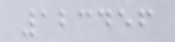123456
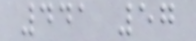441 57
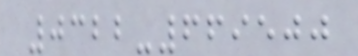0322-669500
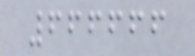666666
